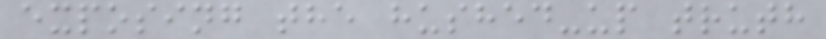exposing the hushed-up truth
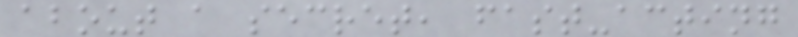about a secret, fast-acting
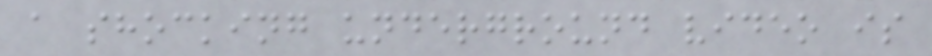a shocking underground video is
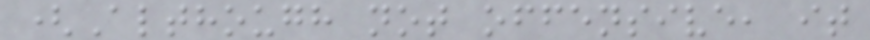(Although not offensive, it
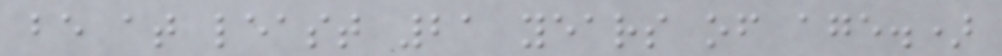be at least 21 years of age.)
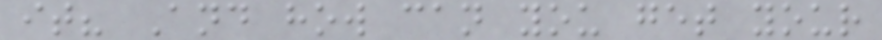it? And how can you get your
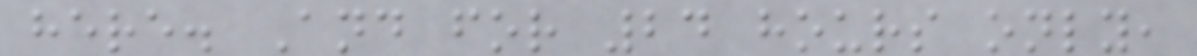here. And for 24 hours only,
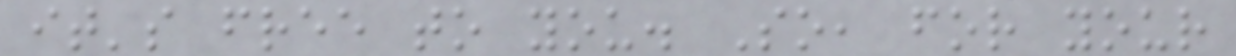it's free to you. So, for your
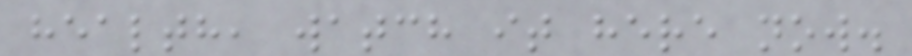health, watch it here now.
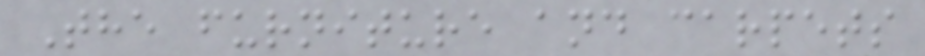The furniture and carpets
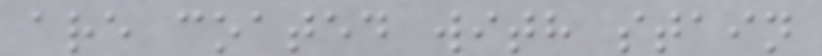are coated with stain
